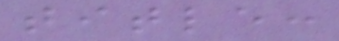title:
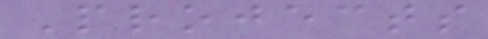Projects
